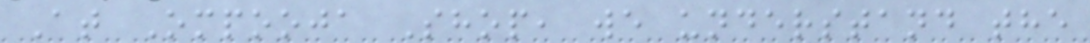At Ompooja Shop, we understand the
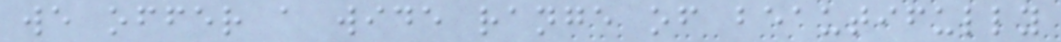we offer a wide range of beautifully
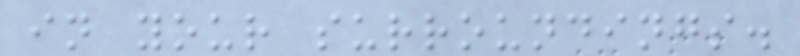in your surroundings.
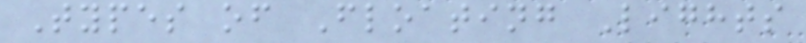Types of Floating Lights
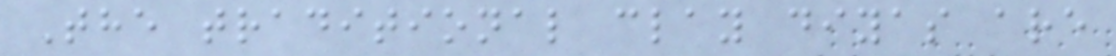The traditional clay diyas are
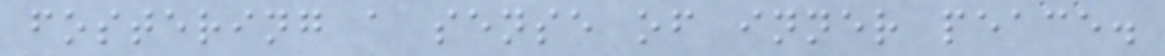fostering a sense of inner peace.
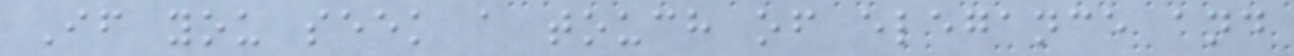If you seek a touch of elegance and
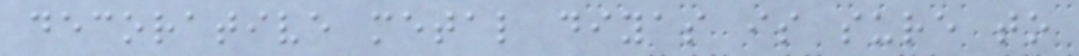decorative metal diyas is sure to
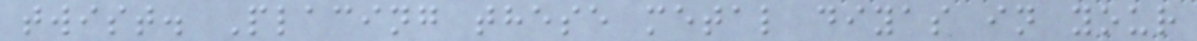twist. Placing these metal diyas in your
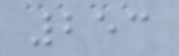253
